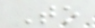To
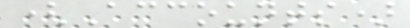(Accounts)
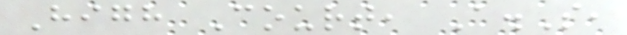High Court, A.S,
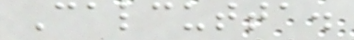Calcutta.
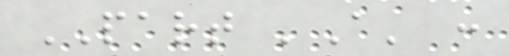PART 'A' :
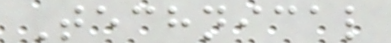Technical
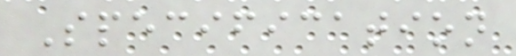Specification
